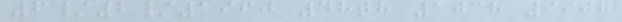6/2/1960 48th 1038 9907
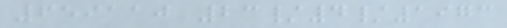659110 23/4/1973
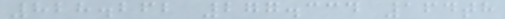828.262 277.334 164th
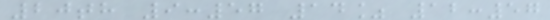20th 9:57 14% 12:57
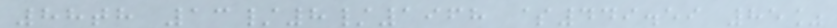88th 13/8/1968 $449.59 85%
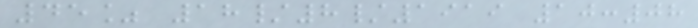45% 18/8/1919 10:08
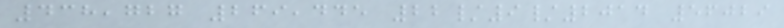438,727 269,445 22/9/2014 56029
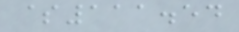$111.54
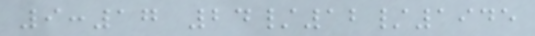9:17 24/12/1945
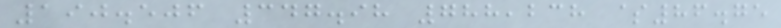190.506 347.98 788,238 $86.75
